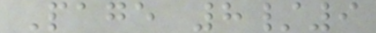Page 8/9
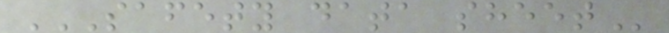SAFETY DATA SHEET
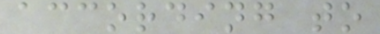according to
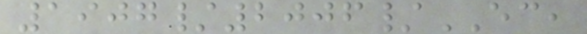1907/2006/EC,
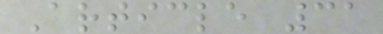Article 31
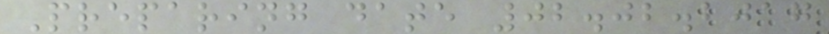Preparing date 02.02.2017
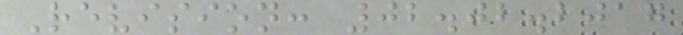Revision: 02.02.2017
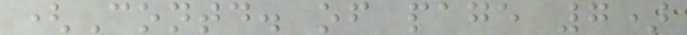(Contd. of page 7)
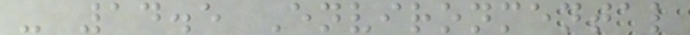- 14.5 Environmental
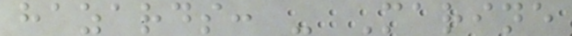hazards: - Marine
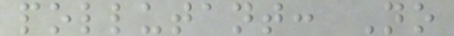pollutant: No
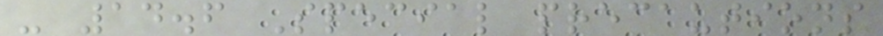- 14.6 Special precautions
